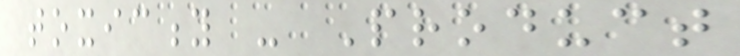toxicity - Product
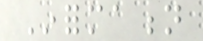Information
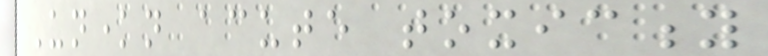Unknown acute toxicity
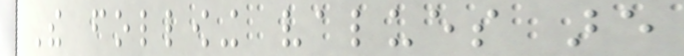The following values are
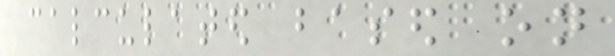calculated based on
